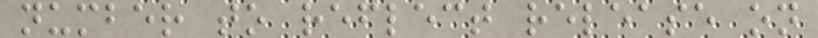number to reflect release on
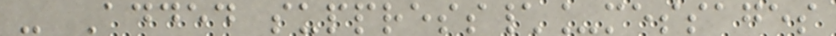- Added suppress\_messages
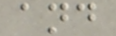and
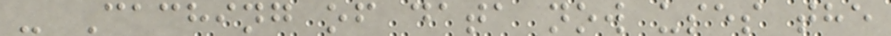- Caching of data now uses the
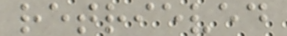retrieved
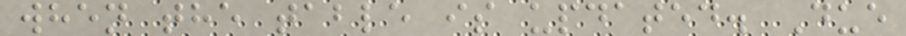when the table is updated. Due
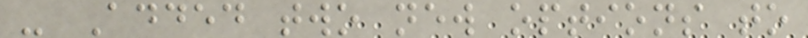- Added two new options to
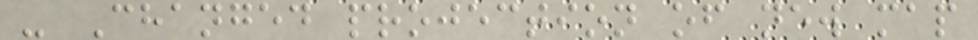- Changed projection of new map
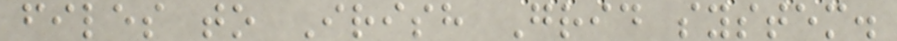files to Irish Grid system.
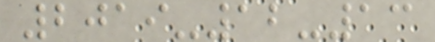2019-12-13
